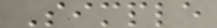Simple
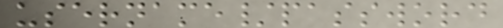username/password
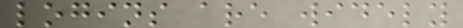logins are widely
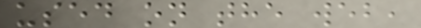used on the web,
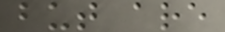but are
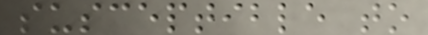susceptible to
